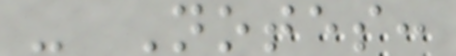- Notes:
